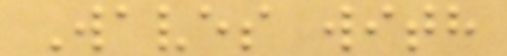Waves with
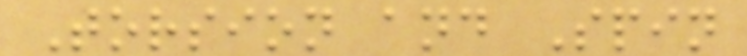Torsion and Spin
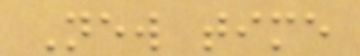New time
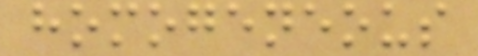homogeneous
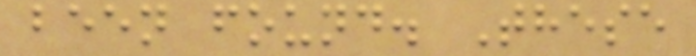been found. These
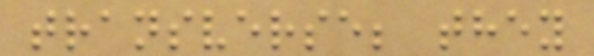transverse; they
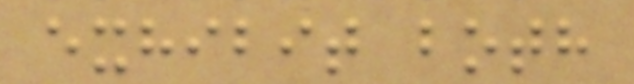exhibit both
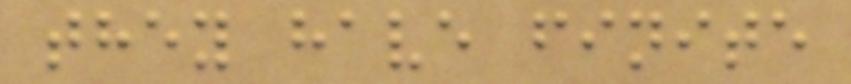they have finite
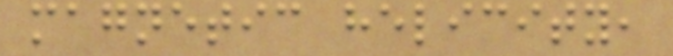magnetic helicity,
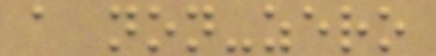a non-zero
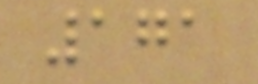171
